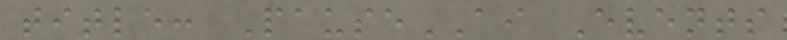title: PauseAI Events
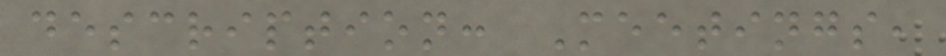description: Meetings,
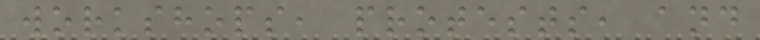workshops, protests, and
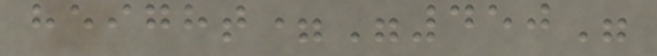height="450"
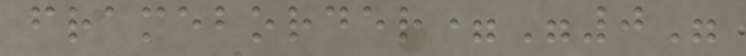frameborder="0"
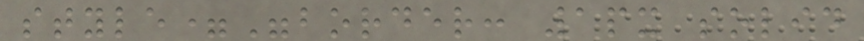style="border: 1px solid
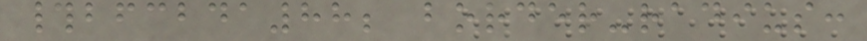#bfcbda88; border-radius:
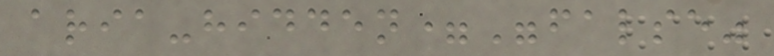aria-hidden="false"
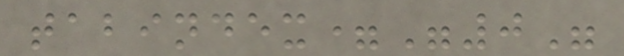tabindex="0"
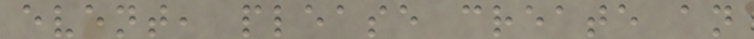event, please create an
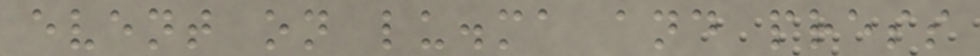event on lu.ma and press
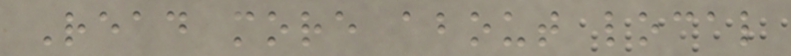Read more about local
